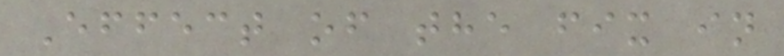Effect of the fix in
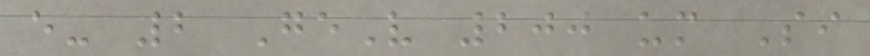e- 2 GeV 200 um Si
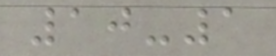10-1
